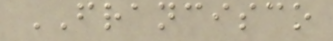FRANCISCO
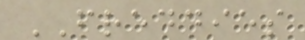FREDDIES
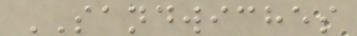SANDWICHES
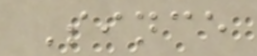Since
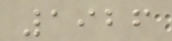1926
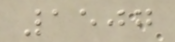1507
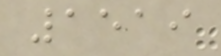1519
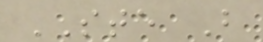STE B
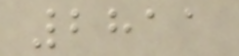2811
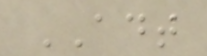ADT
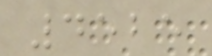4525
